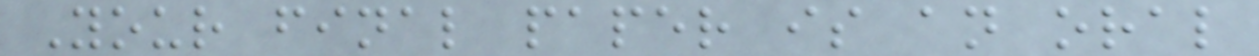Your final paper is an oral
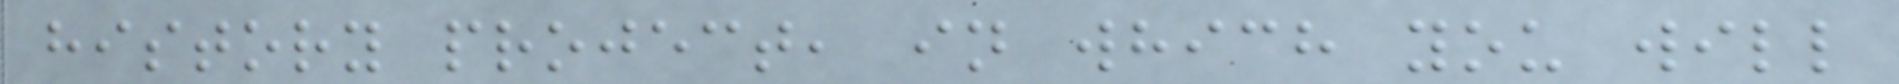history project, in which you will
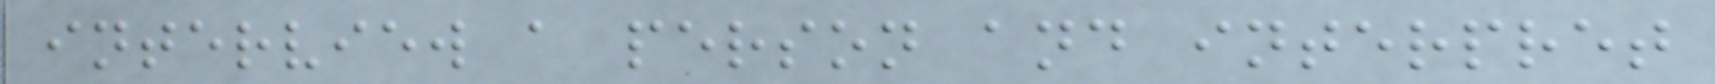interview a person and interpret
